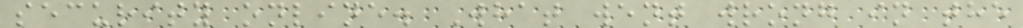security online. What went wrong in the
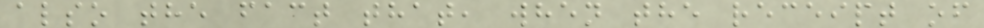also the fact that, when the receipt of
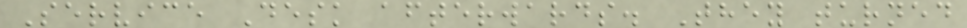Service Desk afterwards. They turned
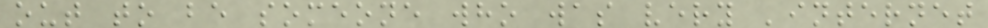out to be someone who was very 'internet
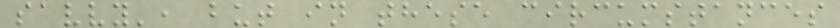savvy', but in these circumstances
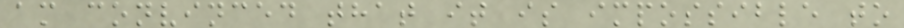am convinced that it is impossible to
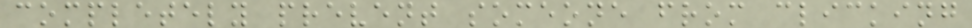completely prevent someone from clicking
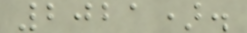2021).
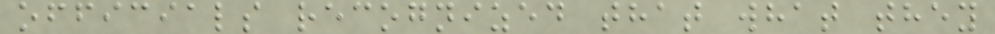officials recognized that what they
